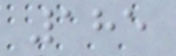185
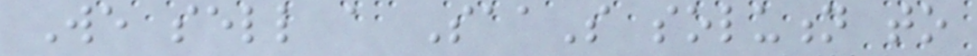We sell a SaaS solution to
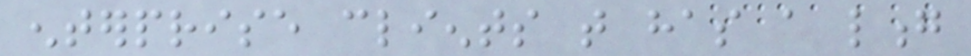enterprise clients that has a long
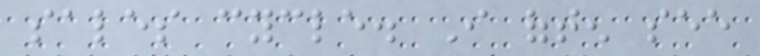sales cycle. I often see
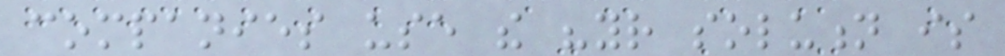companies use the "your solution is
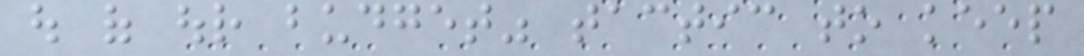out of our budget" tactic to keep
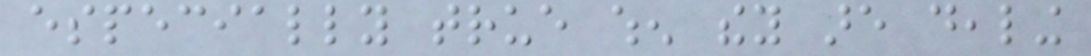especially true when they are dealing
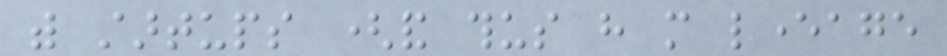with startups (and thus have more leverage
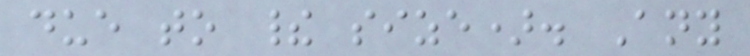due to their size). Any
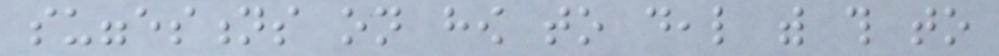suggestions on how to deal with this to
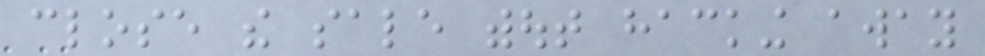close the sale without hacking away
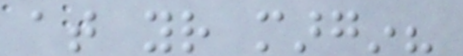at your margin?
